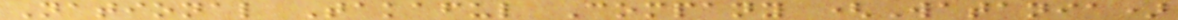National Takaful Company (Watania)
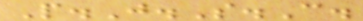P.J.S.C.
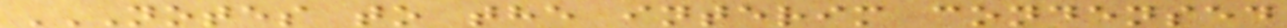NOTES TO THE INTERIM CONDENSED
